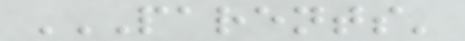PARENTS'
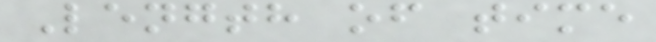Length of time
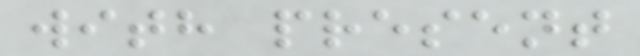with present
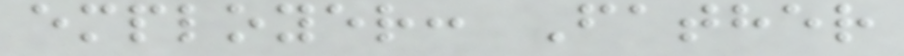employer: Father
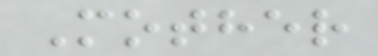Mother
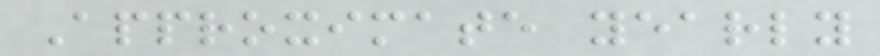Approximate yearly
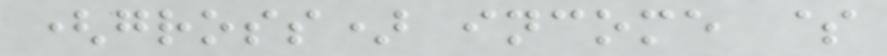(gross) income $
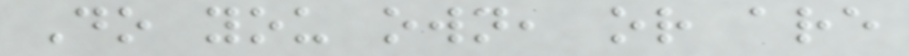Do you own, or are
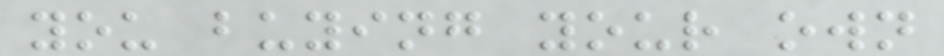you buying your own
